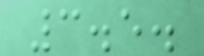3.5.
